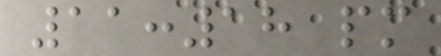11:18 pm
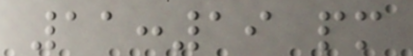11:19 pm
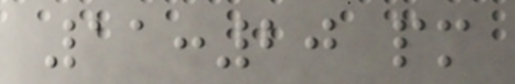11:20 pm
